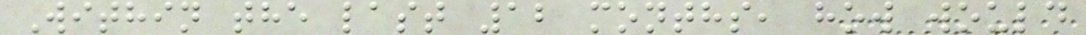Within the last 12 months, how would
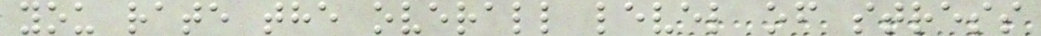you rate the overall level of stress
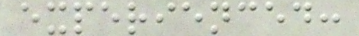experienced:
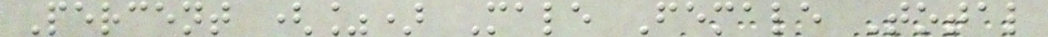Percent (%) Male Female Total
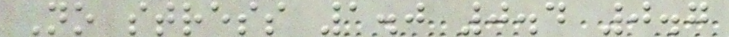No stress 1.0 0.4 0.7
